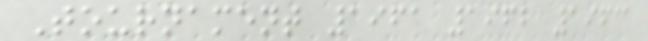Tournament 1961 1962 1963
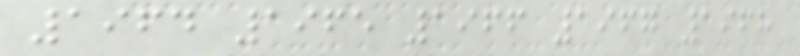1964 1965 1966 1967 1968
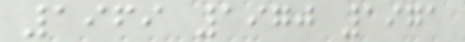1969 1970 1971
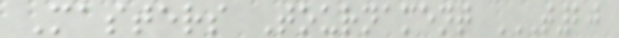Masters Tournament T20
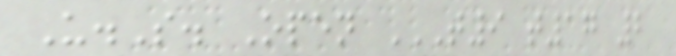U.S. Open T9 T17 2
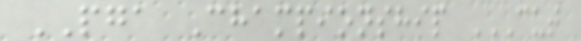PGA Championship CUT
